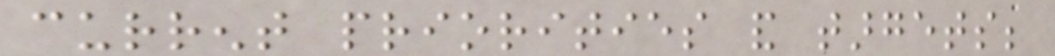current priorities and targets;
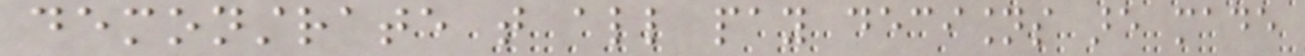demonstrate that all pay decisions are made
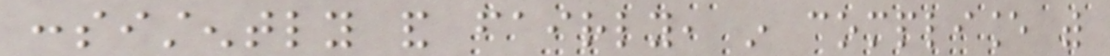consistently and fairly, in compliance with
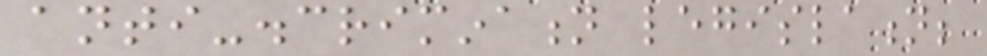anti-discrimination legislation;
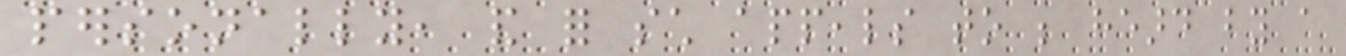personally, and for such appeals to be heard by a
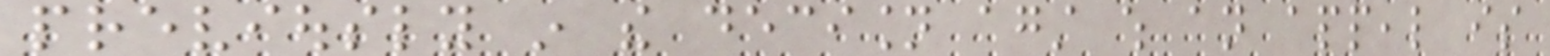previously in the decision against which an appeal is
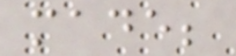made;
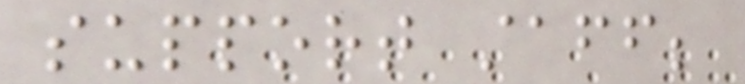support staff;
